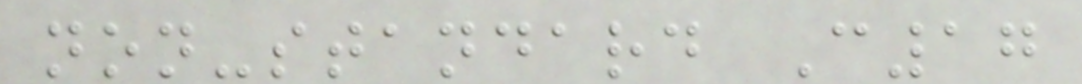non-standard C17
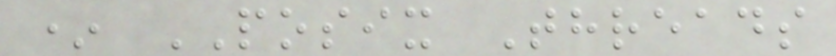* POSIX Threads
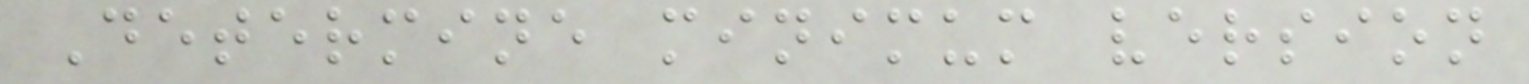Determine minimum version
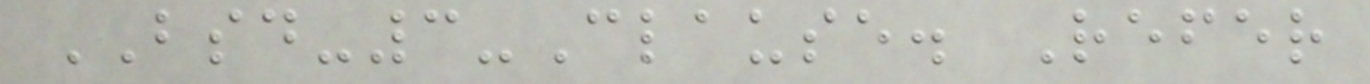BSD-3-Clause. Refer
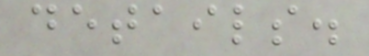details.
